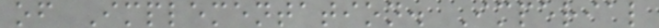of Implementation. Imperial
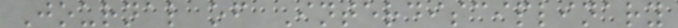Journal of Interdisciplinary
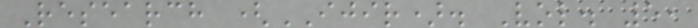Research (IJIR). Vol. 5,
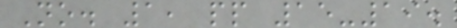No. 1, pp 15-19.
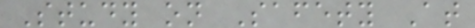Study on Safety At
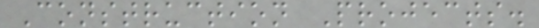Construction Projects.
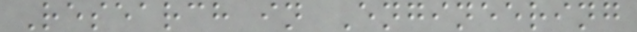Research in Engineering
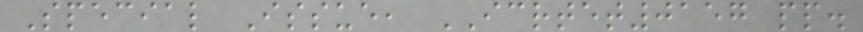Special Issue, ICRTET0157 pp.
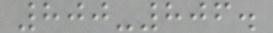800-806.
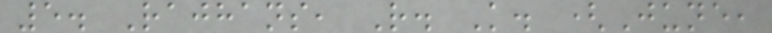5. Rajhans, R. K. (June,
